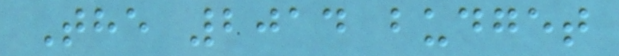The 2014 budget
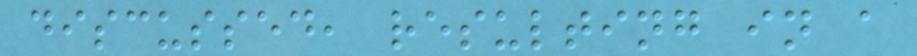discussed, resulting in a
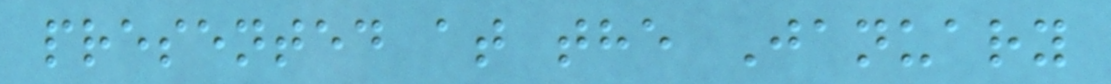presented at the January
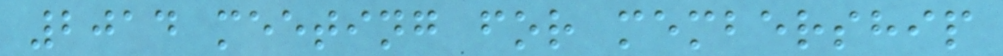2014 meeting for membership
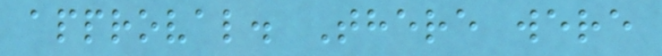approval. There were
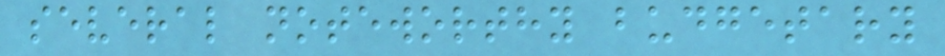several noteworthy budgetary
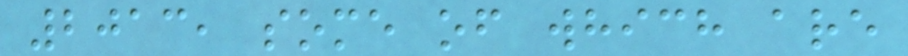2013, some of which are
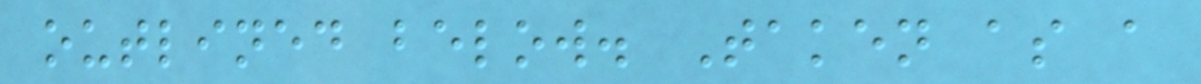outlined below. Taken as a
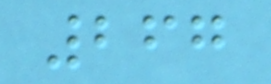267
